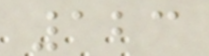123
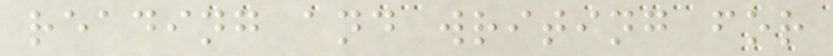reading and writing for
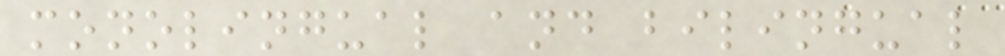monolingual and bilingual
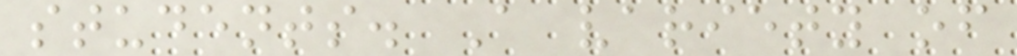students. A variety of
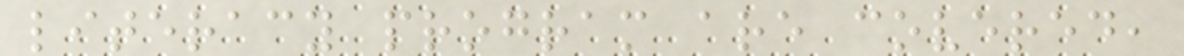literacy program are covered,
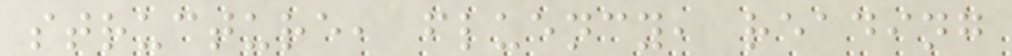structure, fluency, reading
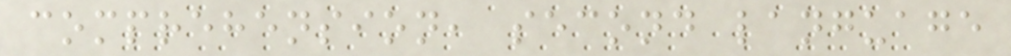comprehension, second language
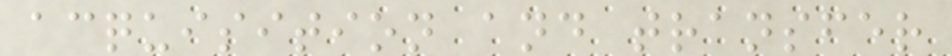acquisition and transfer
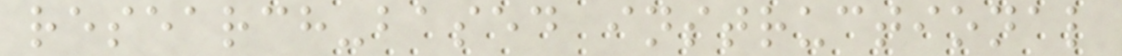research-based instructional
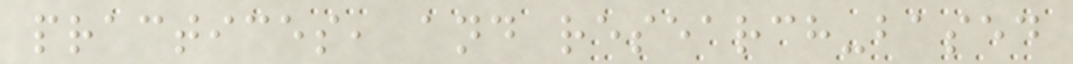practices, and research-based
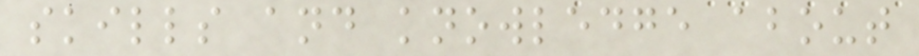skills and knowledge about
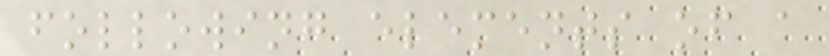following elements of a
